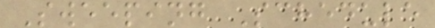Sweeping Schedule
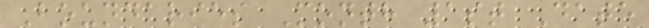Boundaries Month 1st Date
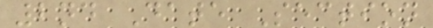2nd Date Section
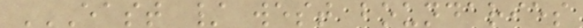EAST / WEST BOUNDARIES
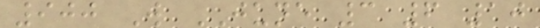900 W JUNE 3 6 10
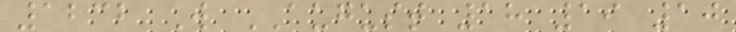1232 W AUGUST 18 19 10
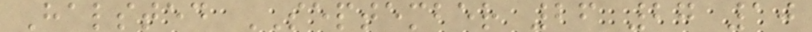Halsted SEPTEMBER 26 27 10
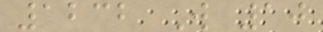1232 W 10
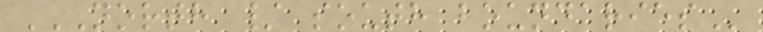NORTH / SOUTH BOUNDARIES
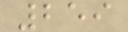259
